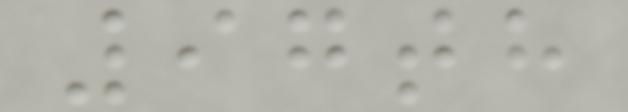97th
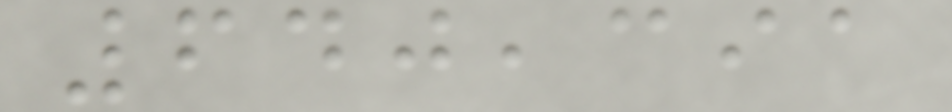640,391
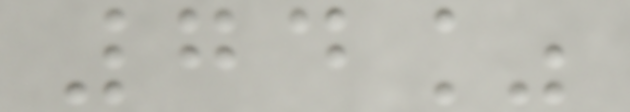74%
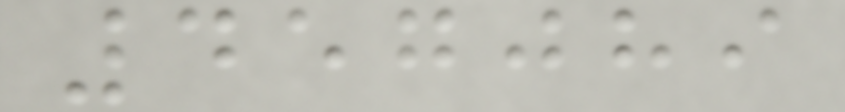457089
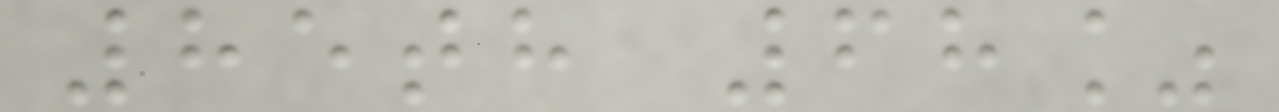85th 68%
